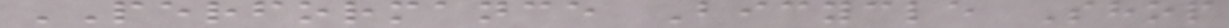PERFORMANCE Bicycle Shop
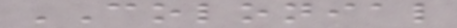COLONIAL
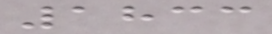1833
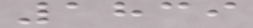1839
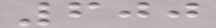600
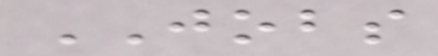JOBS
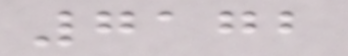7172
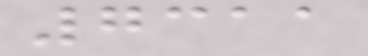7311
